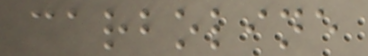carboline
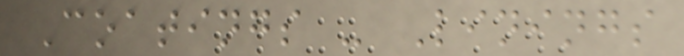Coatings - Linings
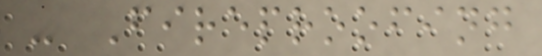- Fireproofing
